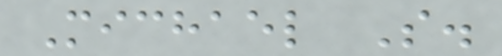Michael S.
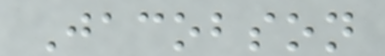Jacobson
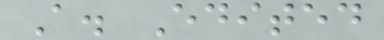A. Edited
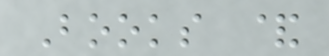Books &
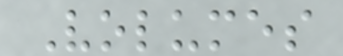Volumes
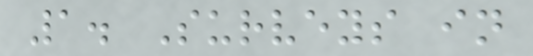1. Surveys in
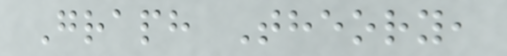Graph Theory,
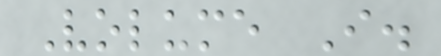Volume I.
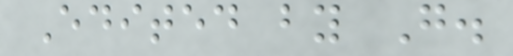Edited by G.
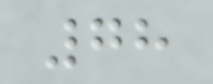78
